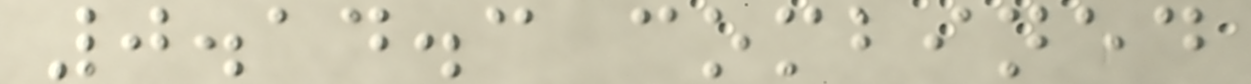0.14.3 combined
